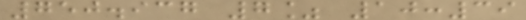750.937 7% 10:39
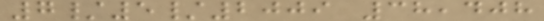7/5/2009 38,408
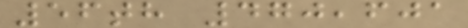56th 470,601
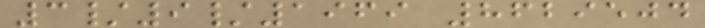3/9/1969 8629504
